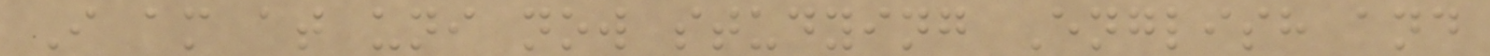I am at uni now studying English and
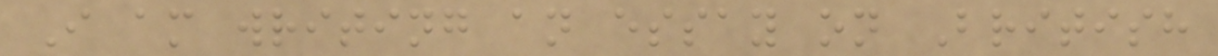I am writing an essay on British
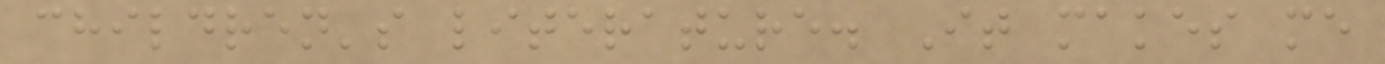children's literature. It makes me
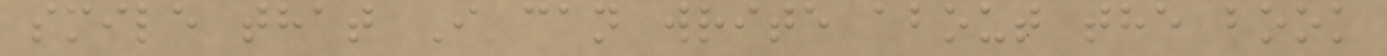smile that I can write about the book
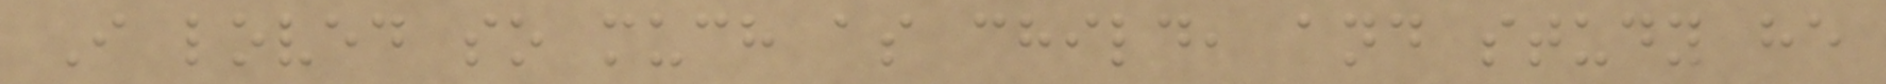I loved so much as child, and study he
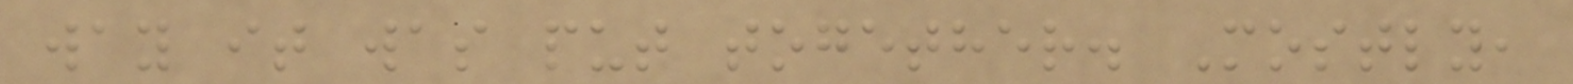way it was put together. Mostly,
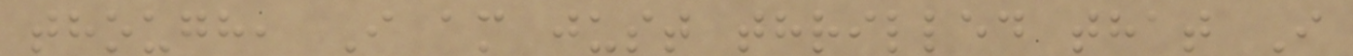though, I am just thrilled that I
